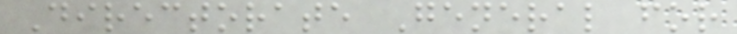Directorate General for
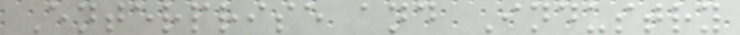Enterprise and Industry
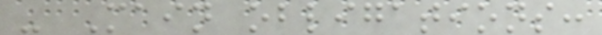- Main obligations:
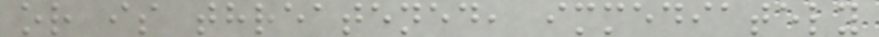or is threatened, immediately
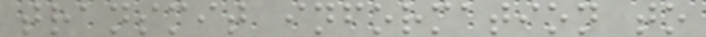transmit information to
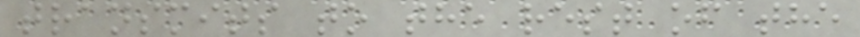transmits to the rest of the
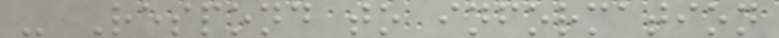- Respond to information
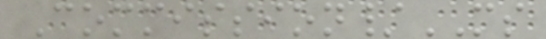Commission/MS
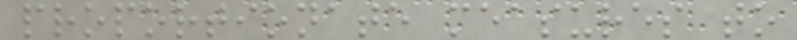proportionate measures to
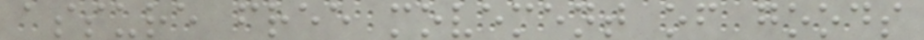assure free movement of goods
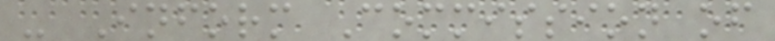- Inform Commission of
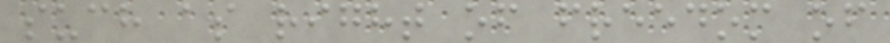such as right of freedom of
